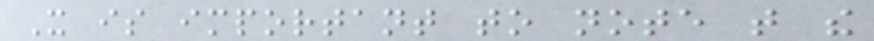It is important to note that the
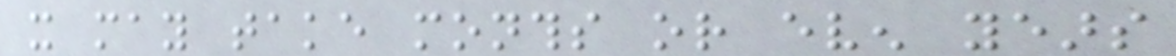it may take months or even years
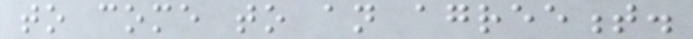to come to an agreement.
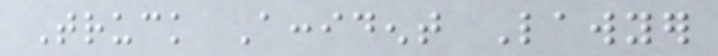Truck Accident Lawyer
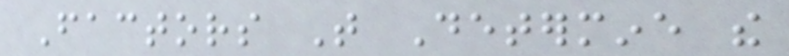Factors That Determine the
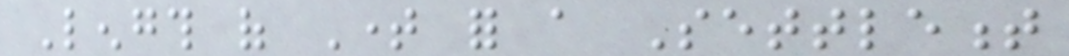Length of Time for a Settlement
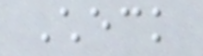Check
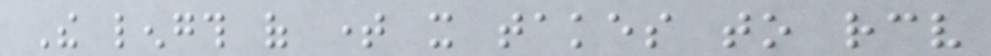The length of time it takes to receive
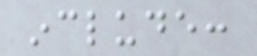include:
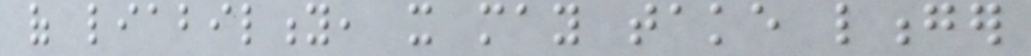of liability, it may take longer
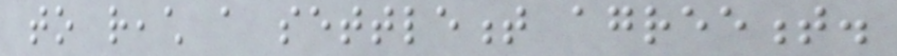to reach a settlement agreement.
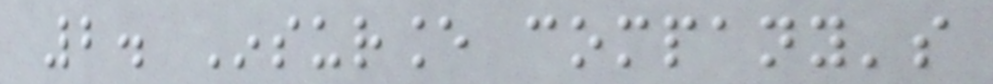2. Insurance company's
